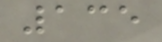135
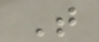T
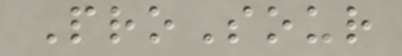ProSour
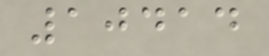10414
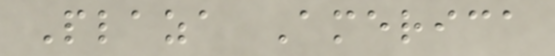Plaza America
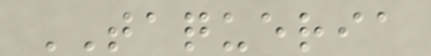TAQUERIA
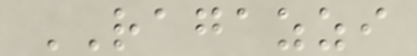RAGAZZI
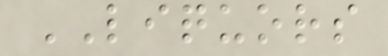LIQUORS
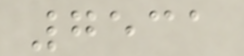7531
